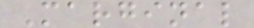Marginal
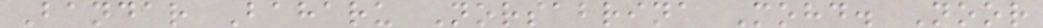Bandar Baharu Norsabrina Mohd. Noor
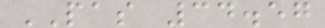PAS 34.57
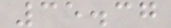35.37
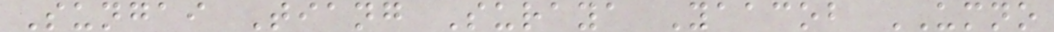Sungai Tiang Suraya Yaacob UMNO
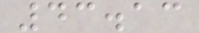43.13
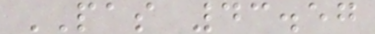PAS 43.57
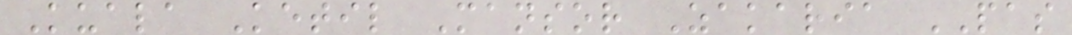Kuala Ketil Mansor Zakaria PAS
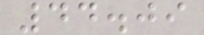44.09
